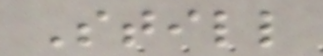Still
